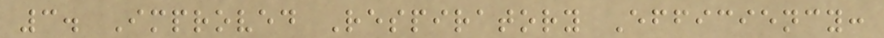3. Improved Respiratory Efficiency:
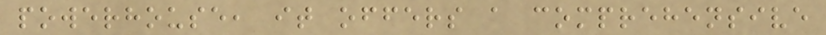powerhouse, it offers a comprehensive
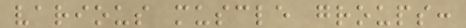various muscle groups:
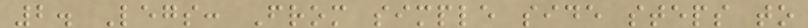2. Legs: From simple side steps to
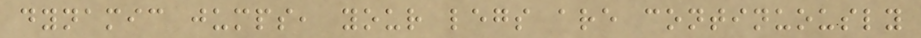dynamic jumps, your legs are continuously
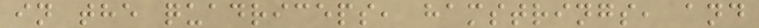in the quadriceps, hamstrings, and
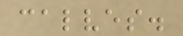calves.
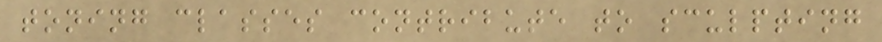toning classes contribute to sculpting
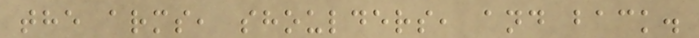the arms, shoulders, and back.
